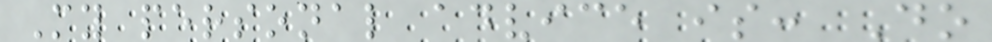My personal advice is: Do
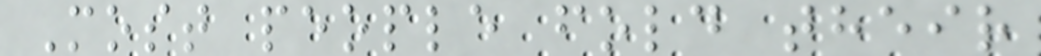Most people fold their
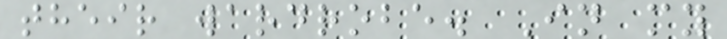their wardrobe. In my
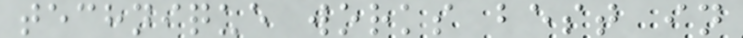technique works best in
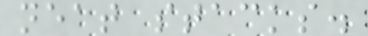neat stacks.
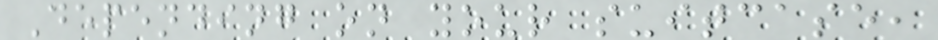Depending on your suitcase,
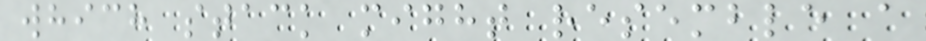which stack might resemble a
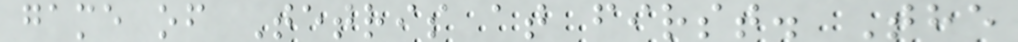game of Tetris at first. The
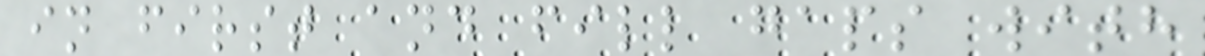in first and fill gaps with
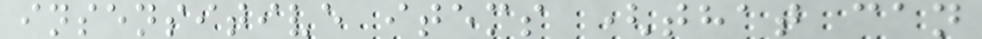insensitive items (that can
